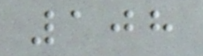108
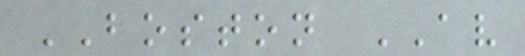BOSTON AV
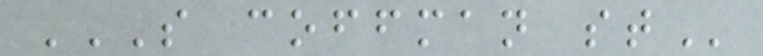S COFFMAN ST
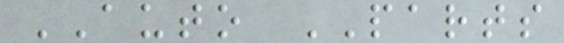AUTO PARTS
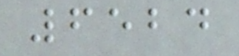6524
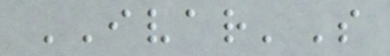IVAR'S
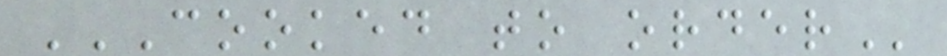COOKED TO ORDER
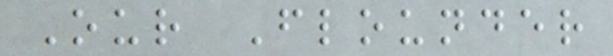Our Flounder
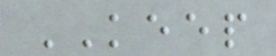KEEP
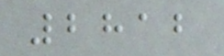2812
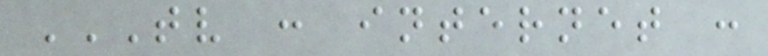TV : INTERNET :
